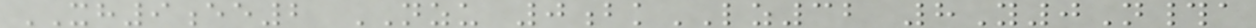XH9ee2 NZU 0bkLZ32 8Y0N#a
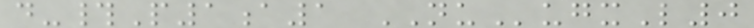d-#P1a1 NUugxL0
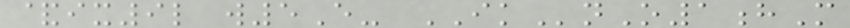&ix9l w5E- IKnO1hM
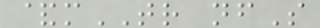&mTR nfS
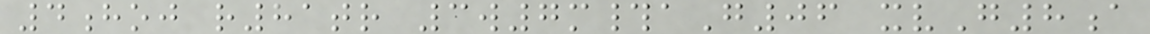4hoj r81tr 3w7m#aG06 xvG8a
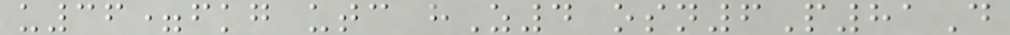u36=fkg utc hZ4 osn6P81D
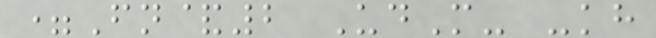=Fn&2 UdM- -kh
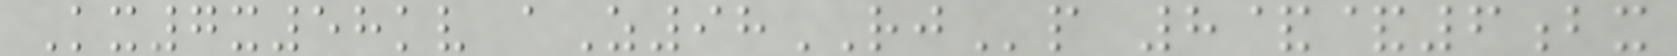Kx7x58kv aZ98RJp 8&&6bx
